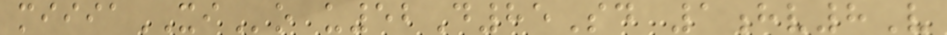miiiaXIo u52D85Sd 1hv8V
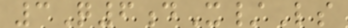3Q6dX/Ls
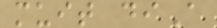muit diA
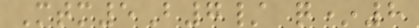Mtm5B7/ q*8
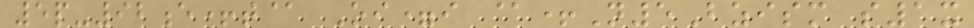5p-92e+t@ Oi=i @+N5Bzism s1x
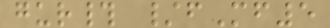gur# /fMf5
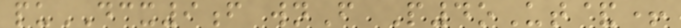puDCX9f wnF P4oUt&+
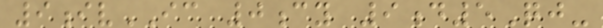9ivIC 0cy 9d5Qj-
